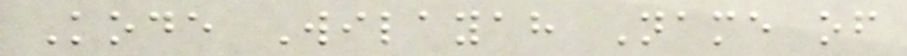Kode Wilayah Name of
